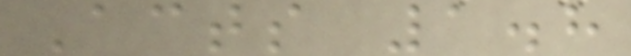Acts 1.8
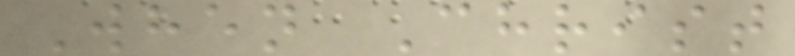When Christ
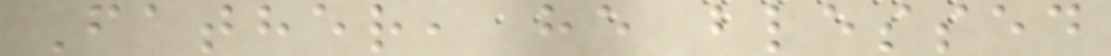Father, he blessed
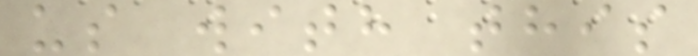us with this
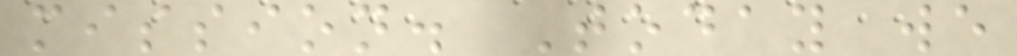mission. Today we
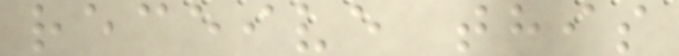receive this
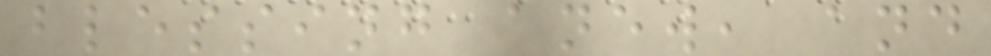blessing anew, and
